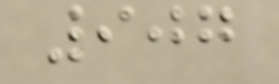907
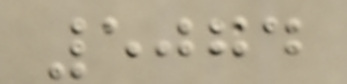5074
